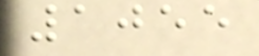1055
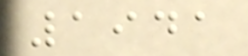1941
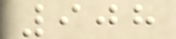908
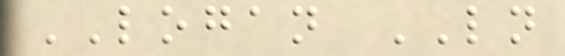LOGAN LN
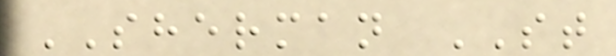SHERMAN ST
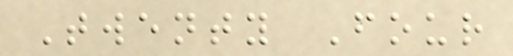Twenty Four
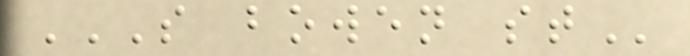S BOWEN ST
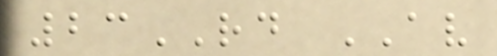23RD AV
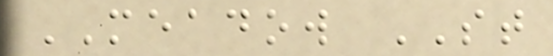MEADOW ST
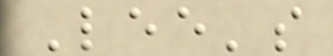Lee's
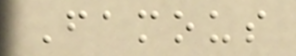Famous
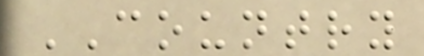COUNTRY
